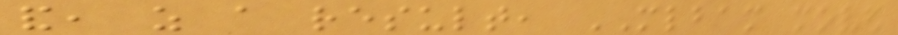and, as a result, MLBAM moved
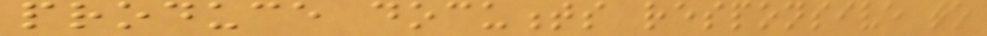produce documents responsive to
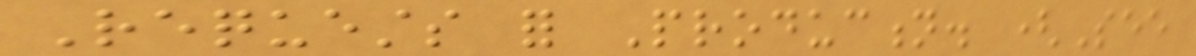Requests for Production. (See
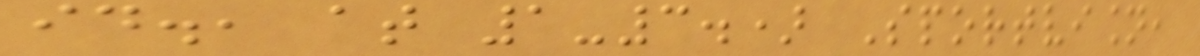id., at 1-3.) Sportvision,
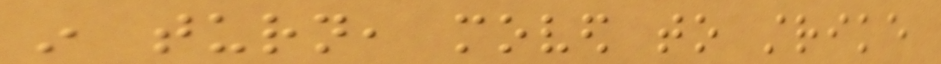in turn, moved to strike
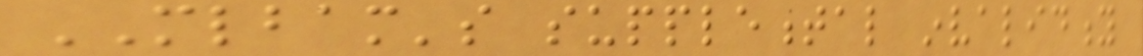MLBAM's supplemental invalidity
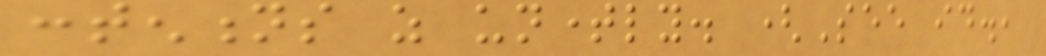contentions as untimely. (See id.,
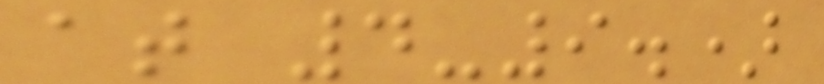at 4-9.)
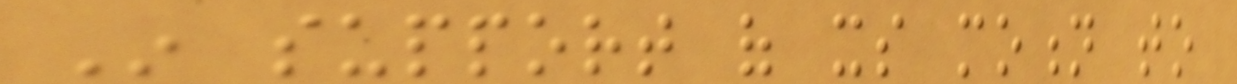In support of its motion to
